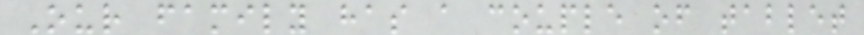Our family has a couple of tablet
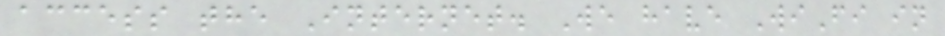access the Internet. We have WiFi in
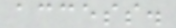access.
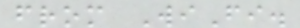from WiFi.
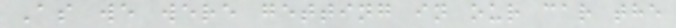As we were getting in our car the
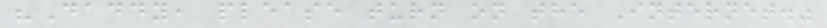"Daddy, please turn on the Internet."
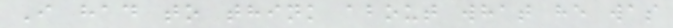I had to think about what he was
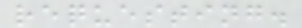requesting.
